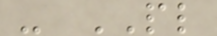- PL
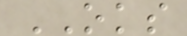OKS
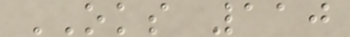OKS 110
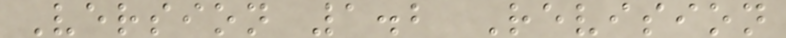Version 1.2 Revision
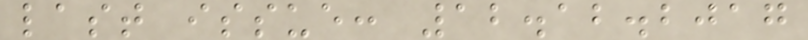last issue: 12.12.2017
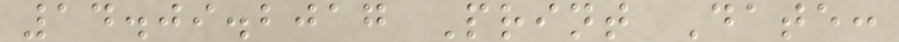14.09.2017 Print Date:
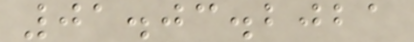01.03.2021
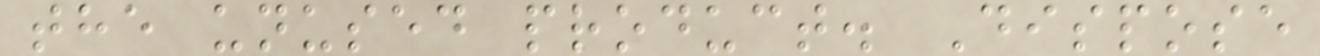the unused product. Dispose
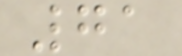71
